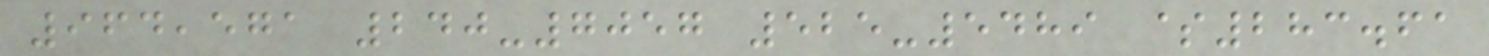964,571 240-7057 525-5489 $283.61
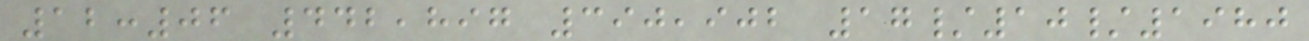12:06 442,897 390,902 17/10/1980
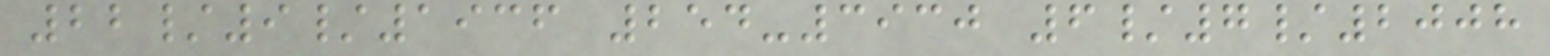22/9/1936 254-3930 6/7/2008
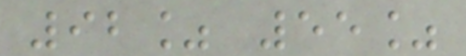92% 55%
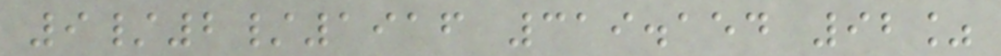9/2/1916 319.154 92%
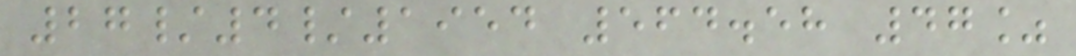27/4/1954 564.58 47%
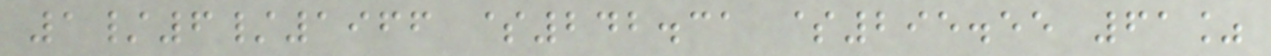1/6/1966 $242.31 $295.55 61%
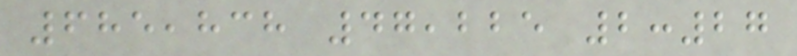685,838 47,225 2:27
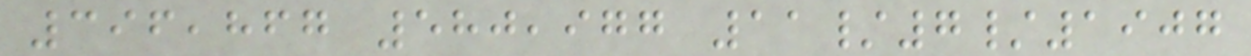396,867 580,977 11/7/1907
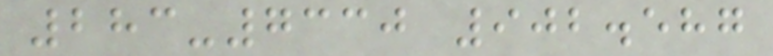283-7330 902.587
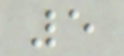5
